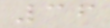36
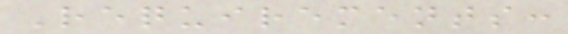Requirements:
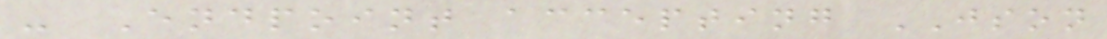- Endpoint accepting JSON
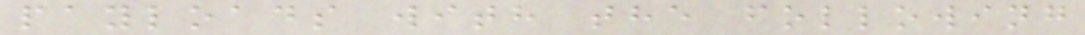payloads with the following
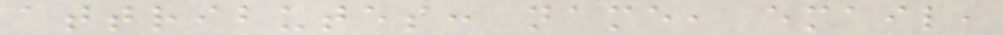attributes: name, email,
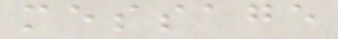message
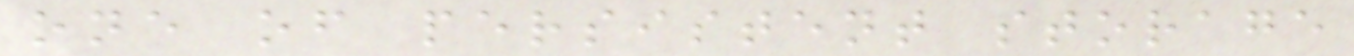one of persistent storage
